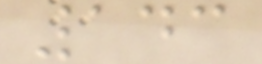143
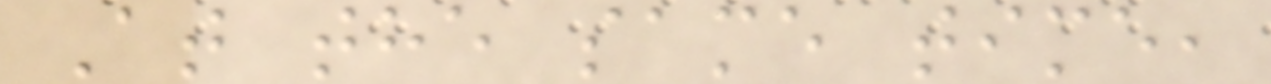At the same time,
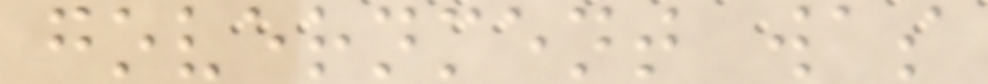government was
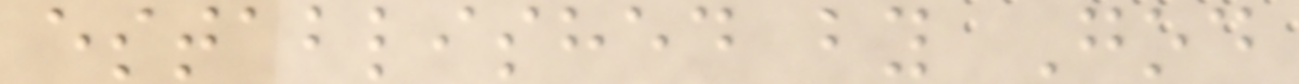established by God
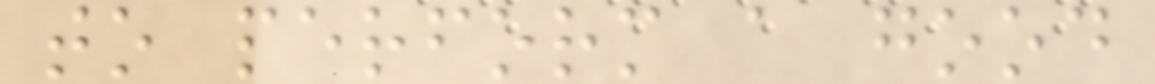to perform a good
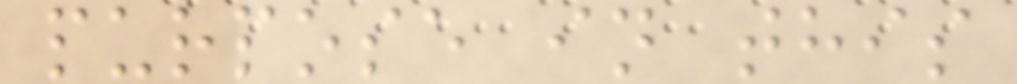purpose in this
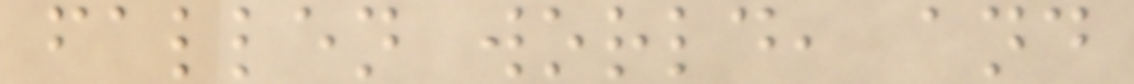fallen world, and
